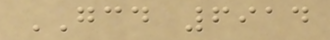GCD 6914
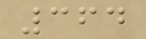364
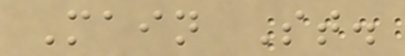Main St.
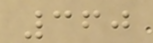360
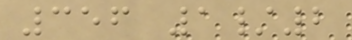356 1/2
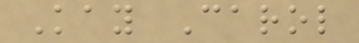Kay Carol
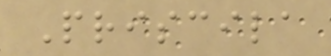Priscila
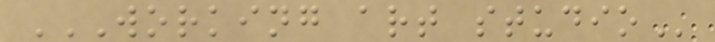WORKING ART STUDIO
